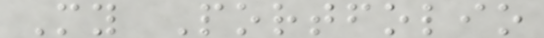My Portfolio
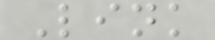Link
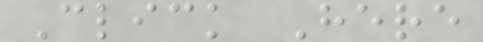Click Here
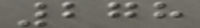278
